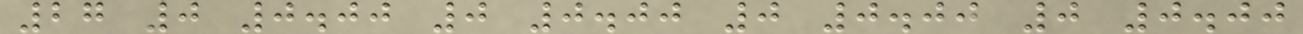27 0 0.00 0 0.00 0 0.00 0 0.00
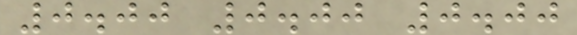0.00 0.00 0.00
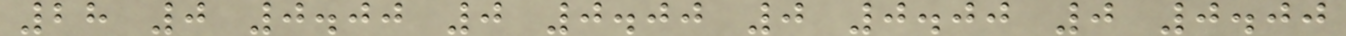28 0 0.00 0 0.00 0 0.00 0 0.00
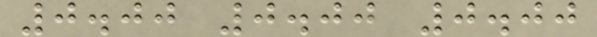0.00 0.00 0.00
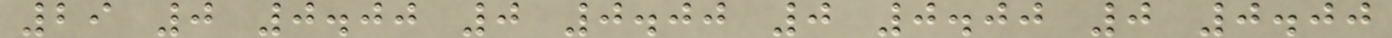29 0 0.00 0 0.00 0 0.00 0 0.00
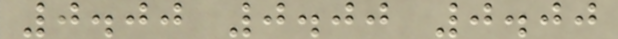0.00 0.00 0.00
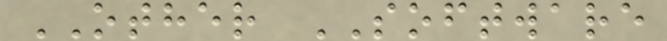OTHER SOFTWARE
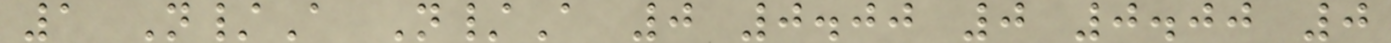1 N/A N/A 0 0.00 0 0.00 0
